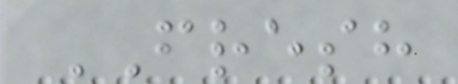FRESH
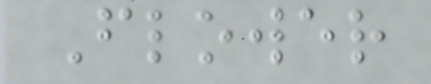Flower
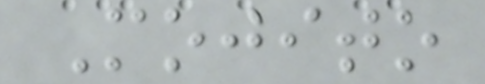Mojito
